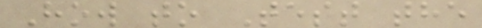How to Test the
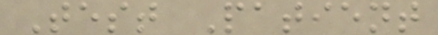Test Patient
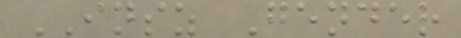INSZ Gender
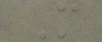M
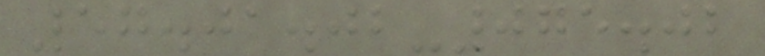57.01.02-075.02
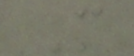M
